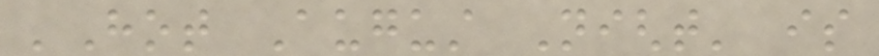'Hot August Night' is
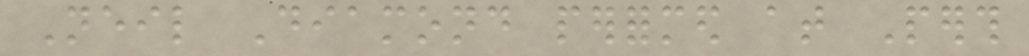Neil Diamond performed at Perth
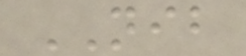NIB
